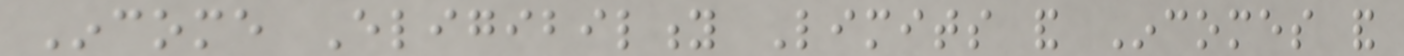Income Eligibility Limits and Incomes and
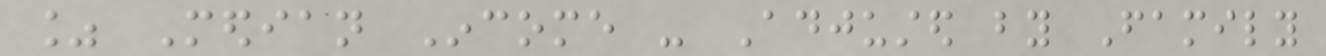% Median Income - Adjusted by Family
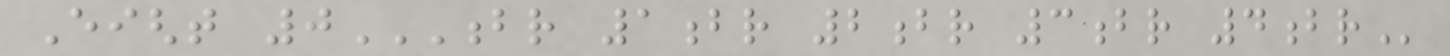Eight 0BR 1BR 2BR 3BR 4BR
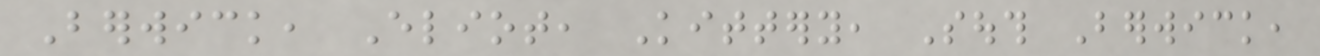Berwick, Eliot, Kittery, South Berwick,
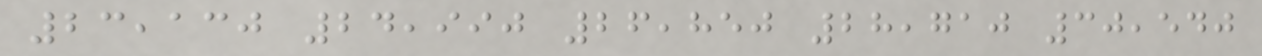23,130 24,990 26,850 28,710 30,540
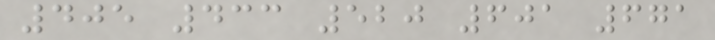405 433 520 601 671
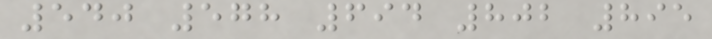540 578 694 802 895
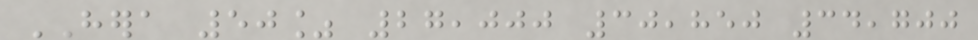HERA 50% 27,000 30,850 34,700
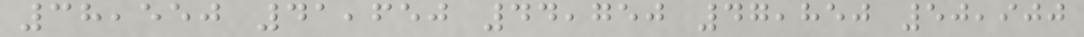38,550 41,650 44,750 47,850 50,900
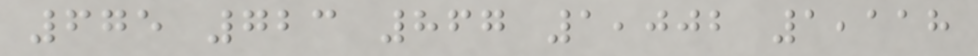675 723 867 1,002 1,118
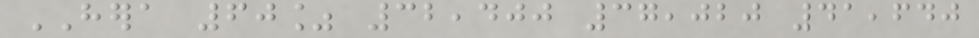HERA 60% 32,400 37,020 41,640
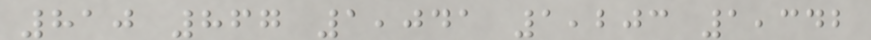810 867 1,041 1,203 1,342
